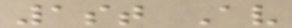1st Av
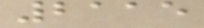2115
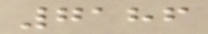7186
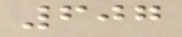607
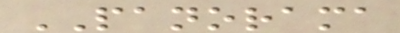PANORAMA
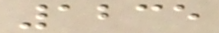1235
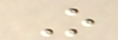O
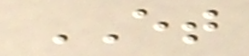ET
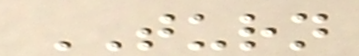TURN
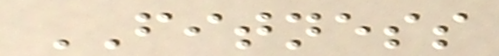FITNESS
